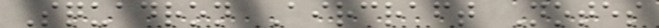Squadron Aircraft Notes
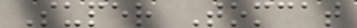Super Tomcat
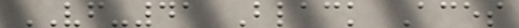VF-41 Black Aces
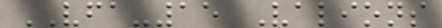VFA-15 Valions
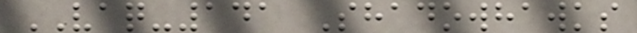VAQ-141 Shadowhawks
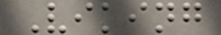Viking
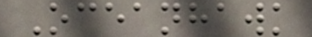Oceanhawk
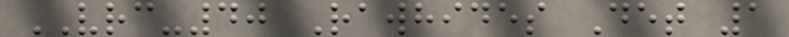VRC-40 Rawhides Det 1
